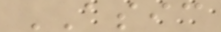ASIC
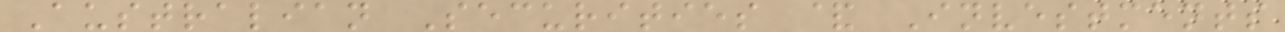Australian Securities & Investments
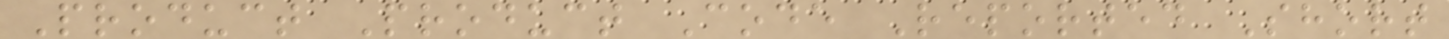Product Product Code Reported Short
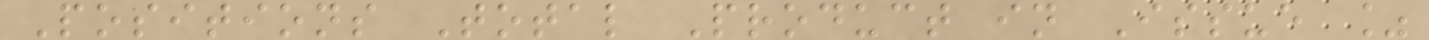Positions Total Product in Issue %
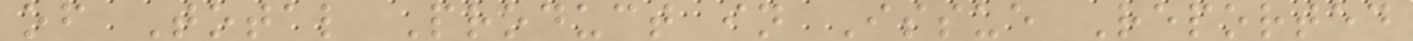of Total Product in Issue Reported
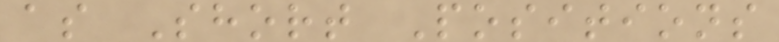as Short Positions
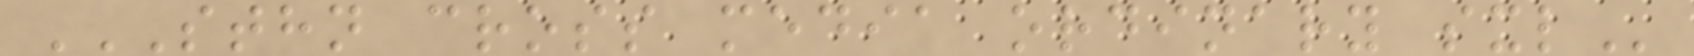STHN CROSS MEDIA ORDINARY SXL
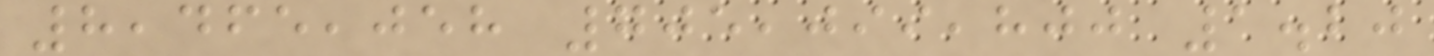8,465,058 705,099,800 1.20
